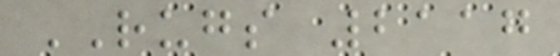RUGS 2117
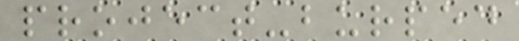project-burped
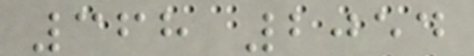368 2054
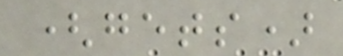(gets)
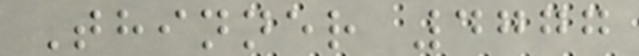Thinner 4777
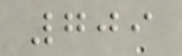709
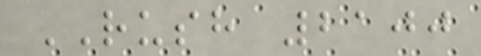RUSH 2100
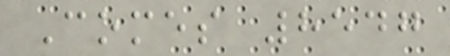Comes 8547
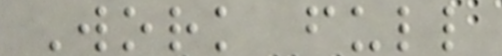Work full
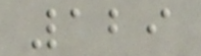129
